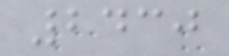2430
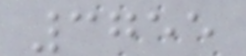3755
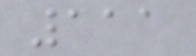111
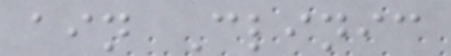ain Clinic
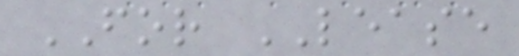FOR LEASE
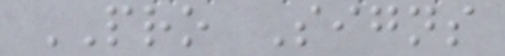PRO Signs
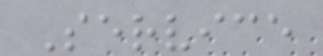Service
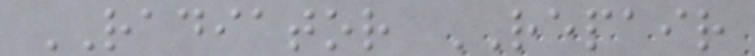RADIATOR REPAIR
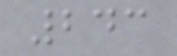243
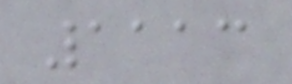1113
